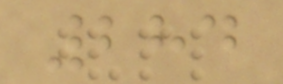284
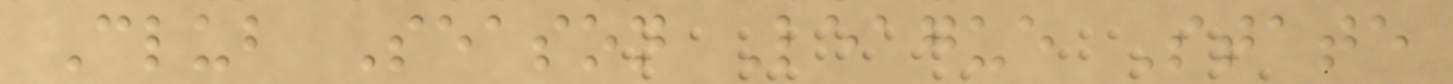Club Season League State
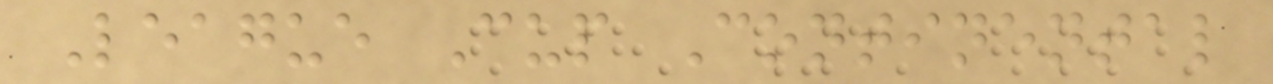League Cup Continental
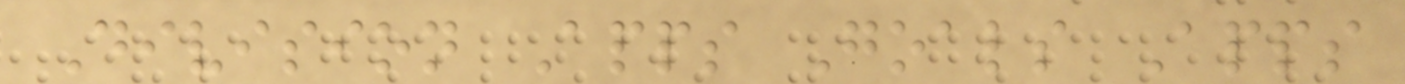Division Apps Goals Apps
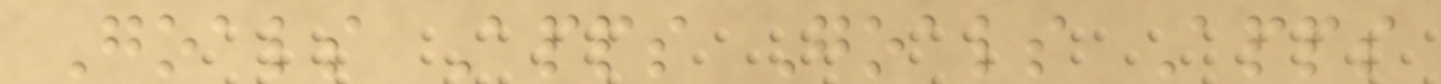Goals Apps Goals Apps
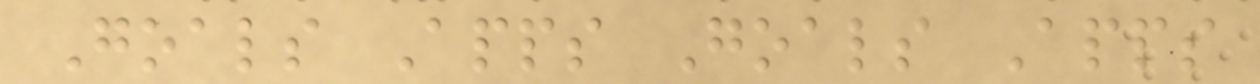Goals Apps Goals Apps
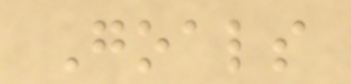Goals
